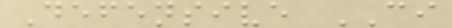Defensive CI
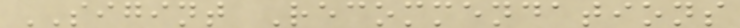SIGINT Recommendations
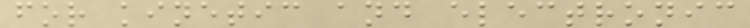for kinetic and electronic
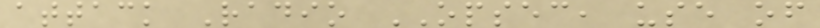attack Radio OPSEC, use of
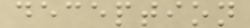deception
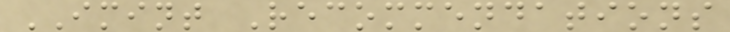IMINT Recommendations
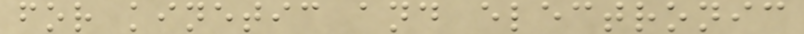for kinetic and electronic
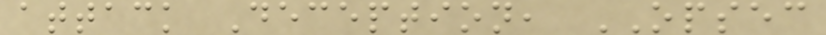attack Deception, OPSEC
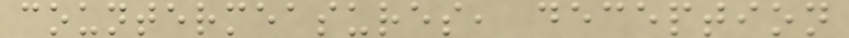countermeasures, deception
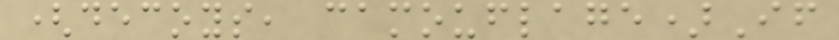(decoys, camouflage)If
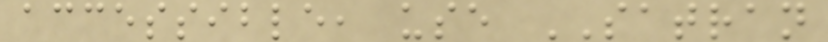accessible, use SATRAN
